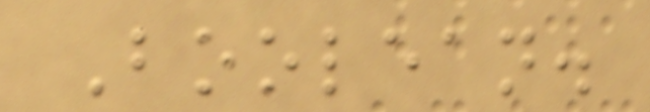Boolean.
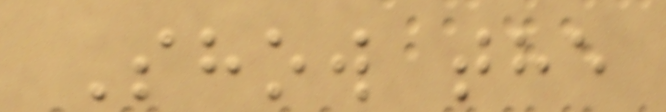Show the
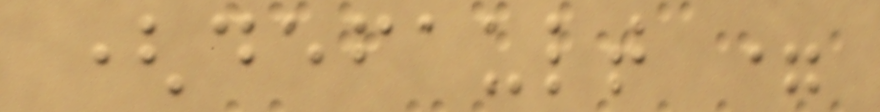(default =
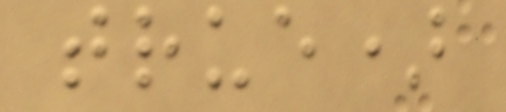true)
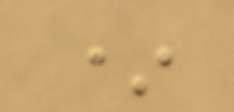*
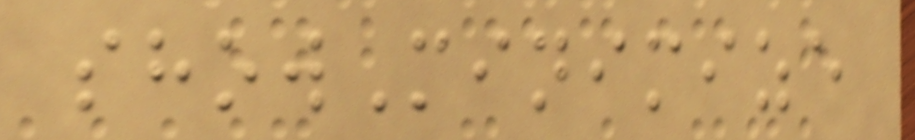showMinimize
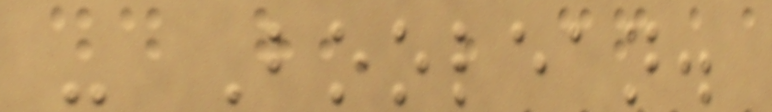- Boolean.
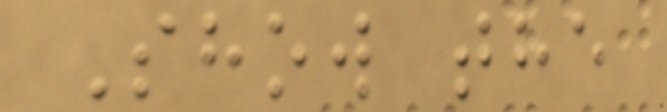Show the
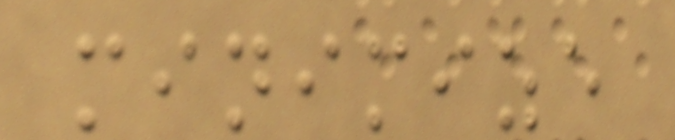minimize
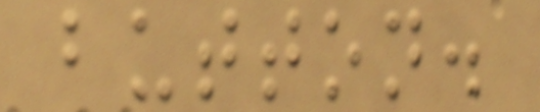button.
